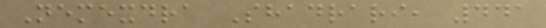Nemexdra Shadrari, 441
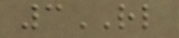3RL
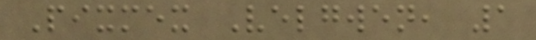Pixmex Velgwen, 1
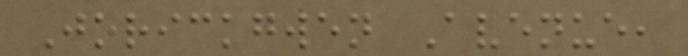Jorickgwen Avenue,
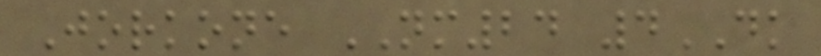Jorkone NM24 4DK
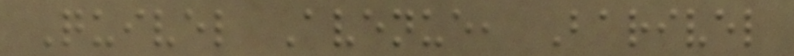Quivel Avenue, Barivel
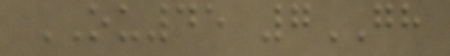OU45 7GH
